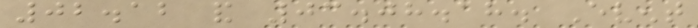02.12 and 03.08.18. Event
